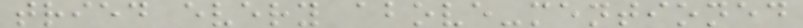tried every above-mentioned
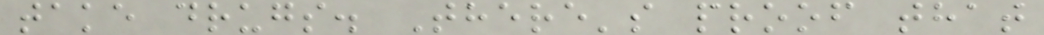take drugs. There's proof that
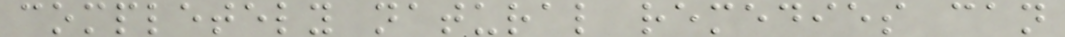completely natural remedies can
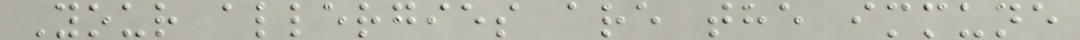Your allergies are the immune
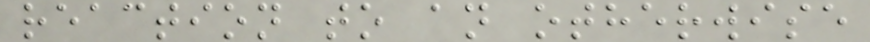reaction to an otherwise
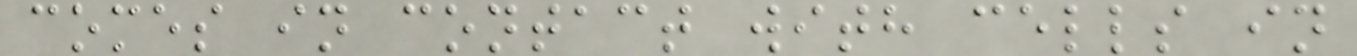comes in contact with cells in
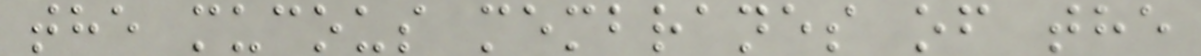the mucous membranes of the
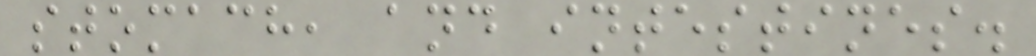stomach, and intestines.
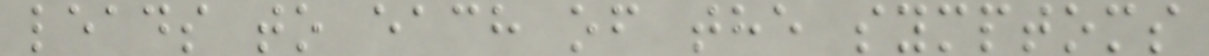leads to each of the symptoms
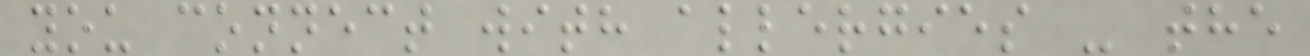you connect with allergies - the
